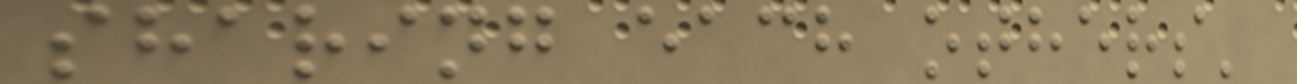sharing each others'
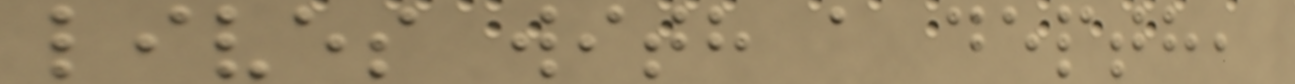lives with a depth,
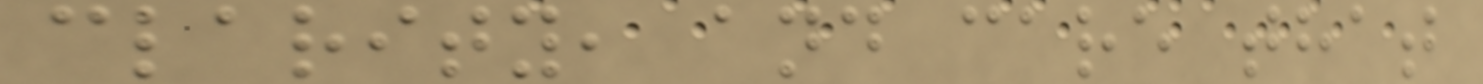clarity, and care that
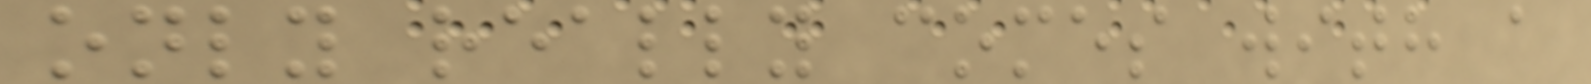only really comes with a
